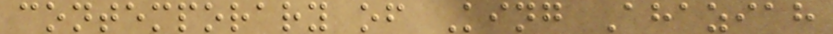contemporary of King Ahaziah
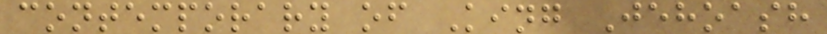contemporary of King Jehoash
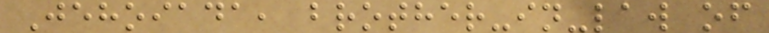Jehoiada, brother-in-law of
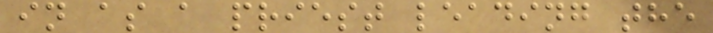in as a priest leading the
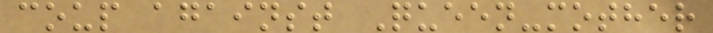coup against Queen-mother
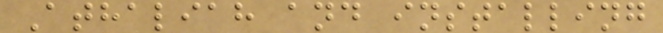Athaliah and installing
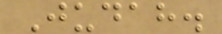Judah.
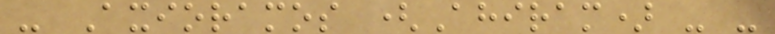- Axioramos (Ahiram) - -
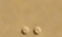-
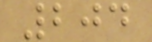204
